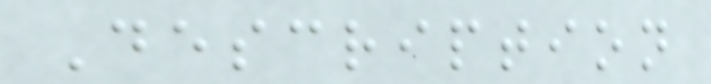Description
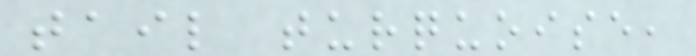tail turquoise,
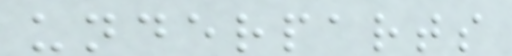underparts
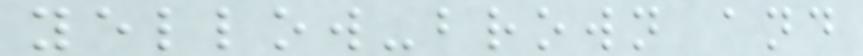yellow-brown and
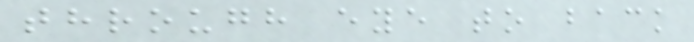through eye to back
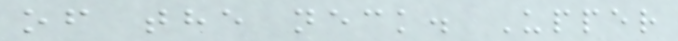of the neck. Upper
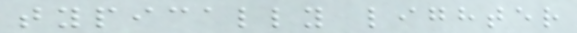typically lighter
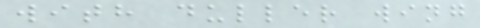with duller wing
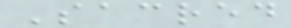Sacred
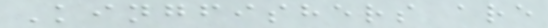Kingfishers are
